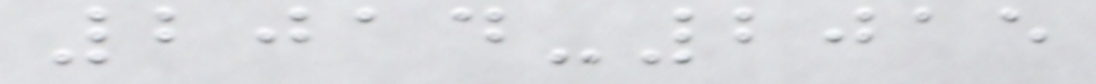2014-2015
